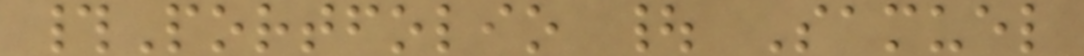#Portfolio | Samuel
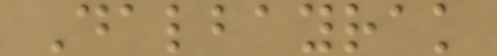Dalbayrak
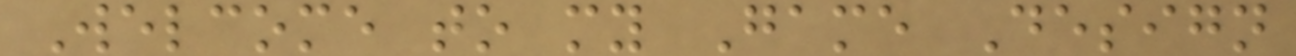Welcome to my Game Design
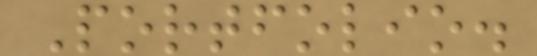Portfolio.
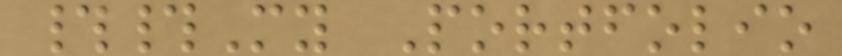##My Portfolio
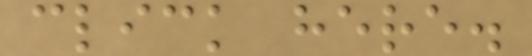click here.
